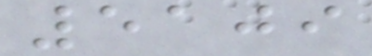5109
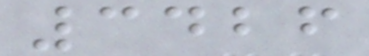3426
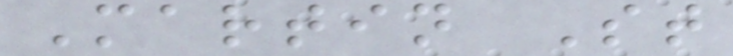Martin St
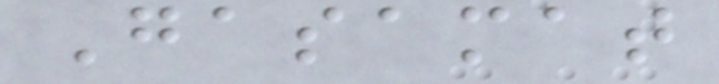Gasamat
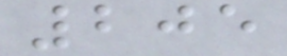205
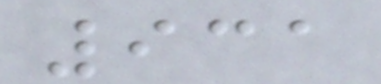931
